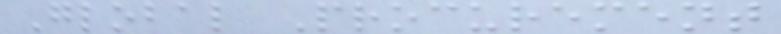Global Procurement
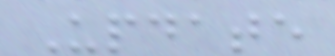Update
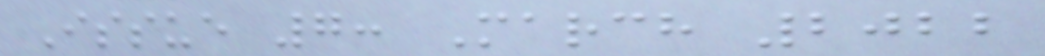Issue 7: March 2022
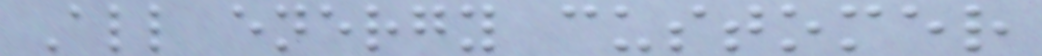All energy customer
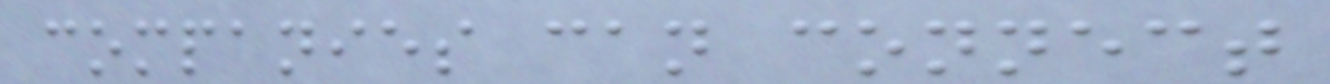companies can connect
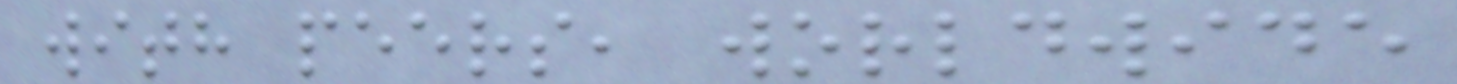with peers, worldwide
